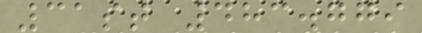31st 483.779
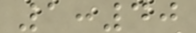1:40
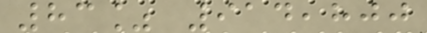83% 914,800
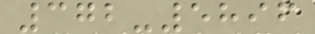372-5896
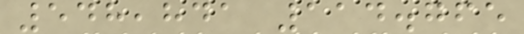548,841 114.765
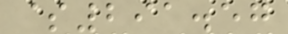$291.57
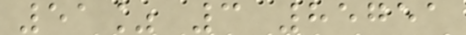51% 3 85751
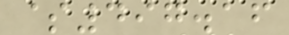$497.16
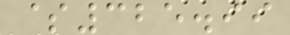$325.99
